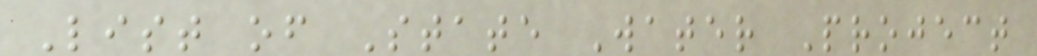List of State Water Project
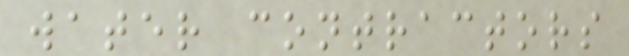water contractors
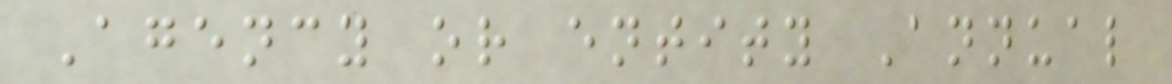Agency or entity Annual
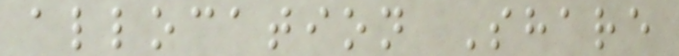allocation Share
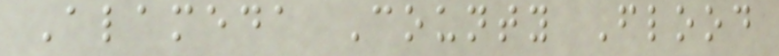Alameda County Flood
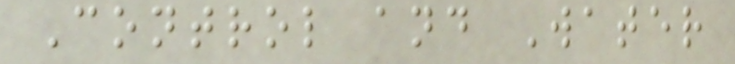Control and Water
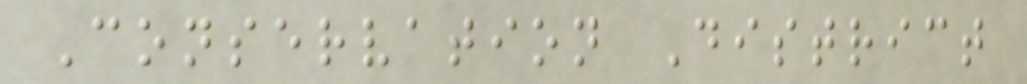Conservation District
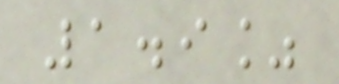1.9%
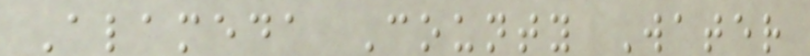Alameda County Water
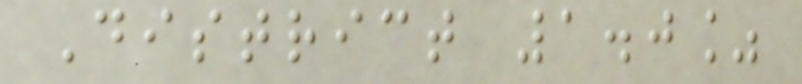District 1.0%
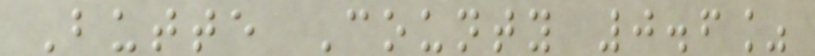Butte County 0.6%
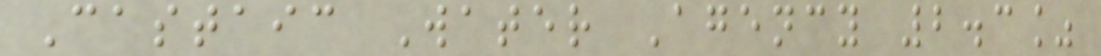Castaic Water Agency 2.3%
